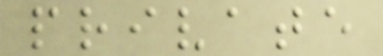private
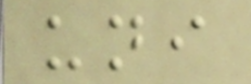uni
